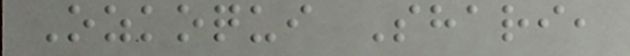Ozkoqui Shari,
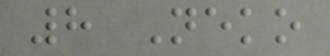8 Neko
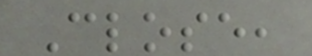Close,
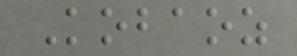Kobaoz
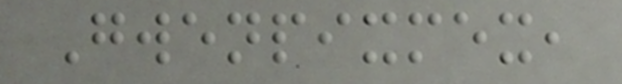Gwenpixmex,
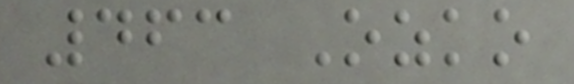463 Ozko
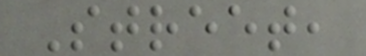Street,
